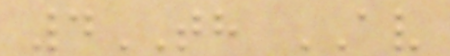4TH AV
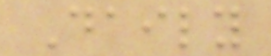Daily
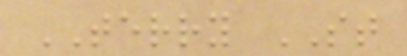TERRY ST
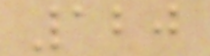120
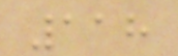118
